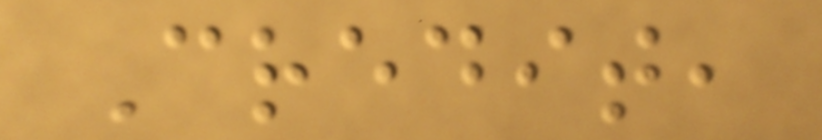Credit,
